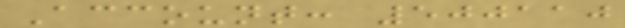Account: 500110
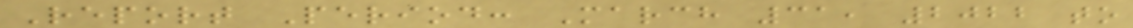Report Period: March 31, 2022 to
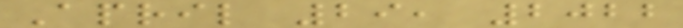April 29, 2022
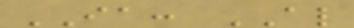IA: AL
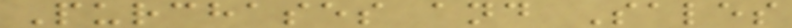Purchases and Sales
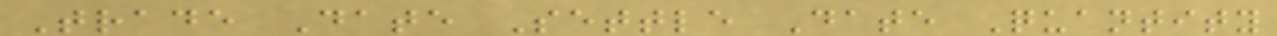Trade Date Settle Date Quantity
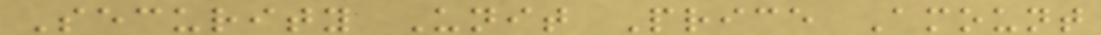Security Unit Price Amount
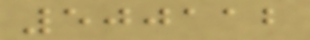500112
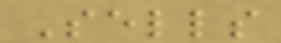Sells
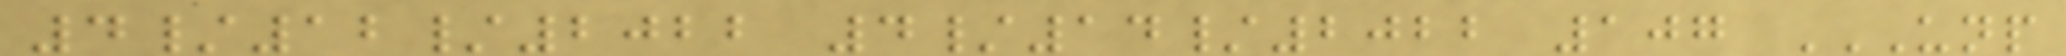4/12/2022 4/14/2022 107 UNP
